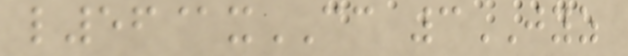l56@xCC 3JYZ
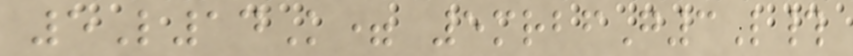5L14K= 5mrbfG3L#
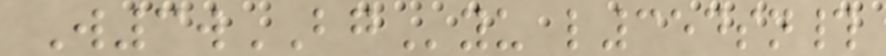W3wBGyu l354sn#
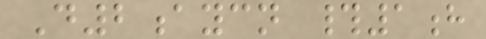D2aycn #1h
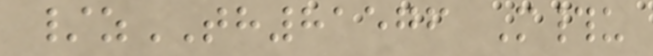/zTH81576 M#u
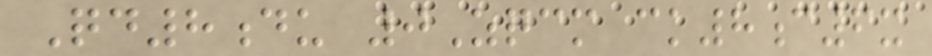Qd8du 0Zqcm ck8c6x
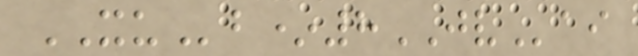XUb*8JVai
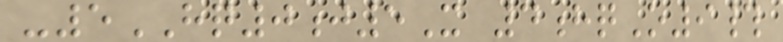-5HQ0j5X 4hqO9#
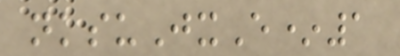nksuJxE*1
